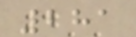281
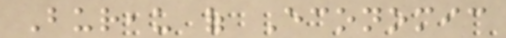Bureau of Economic
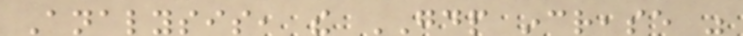Analysis, the GDP increase was
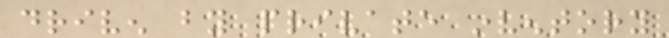driven by private inventory
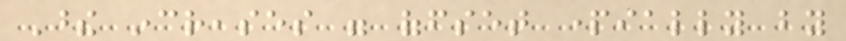These increases were offset partially by
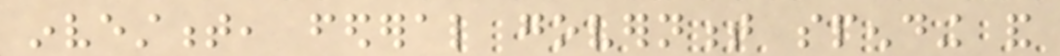investment, federal government spending and
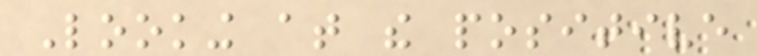Looking at the positive
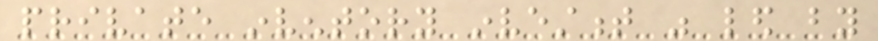private inventory investment was led by
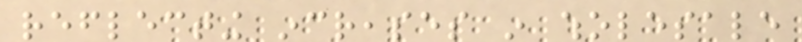reflecting increases in wholesale
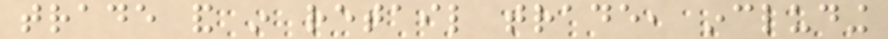trade and in retail trade, including
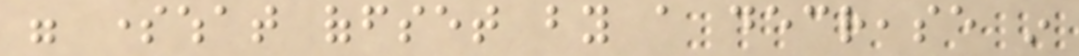were somewhat offset by a decrease in
